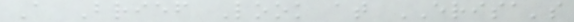A Brief Look at ERISA's
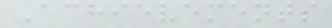Achievements
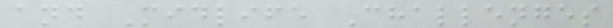and Midlife Challenges
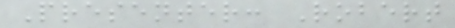Presenter: Robert
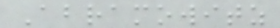Abramowitz
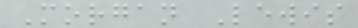Morgan Lewis
